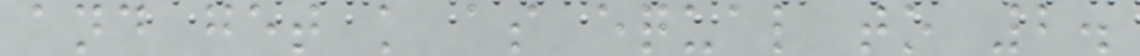and get k as equal to 2.
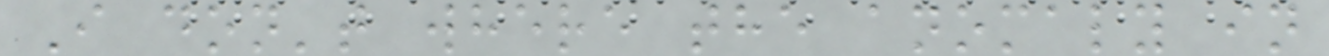I don't where the anomaly in
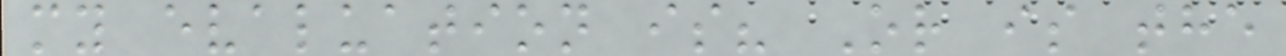my evaluation is? Or is the
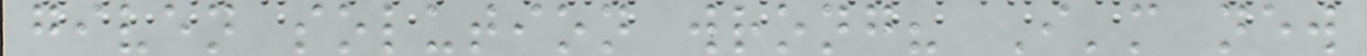given solution wrong? I'm new
